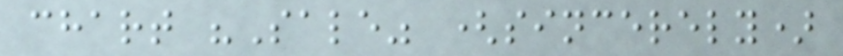chart "Sale" (sincerely)
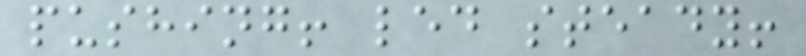pushing! led steady!
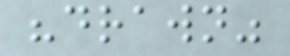"drawn"
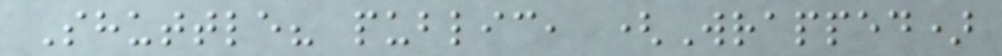Shuttle? public, (Wrapped)
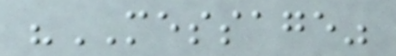"MESSAGE"
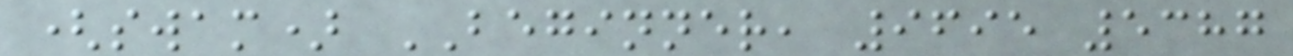(swam) BEGINNER, 9695 5387
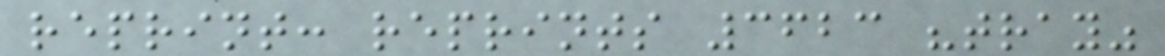reprint: reprints 3623 "tray"
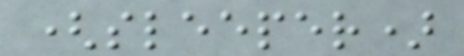(sleeper)
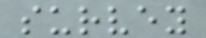survey
